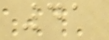41
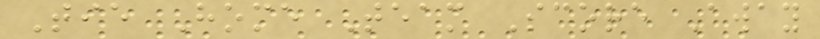Tie Home Team Score Away
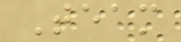Team
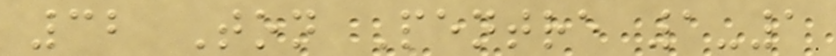32 Ton Pentre 1-1
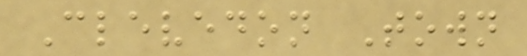Clevedon Town
